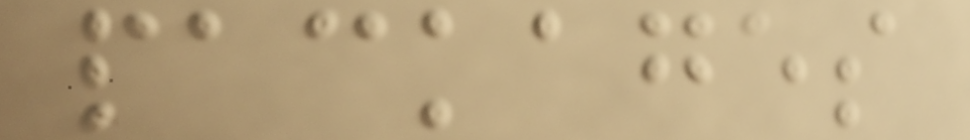packages
